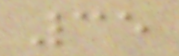35
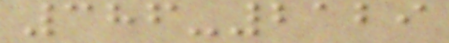386-2129
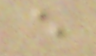e
